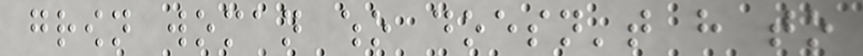grown woman who doesn't have to
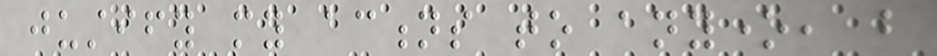justify my actions to anyone, but
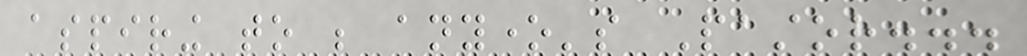aspiring to be anyone's Pastor...
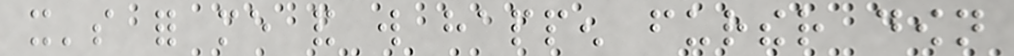it's for me and will happen further down
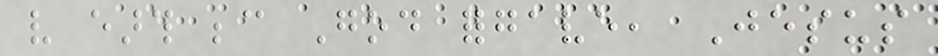very earth because God forgave, Jesus
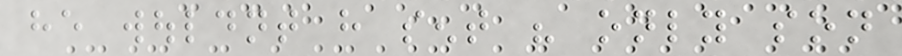he wouldnt have sent his only son
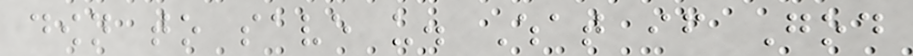down to save us. What if God
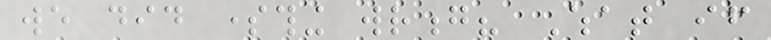we did something wrong? What if
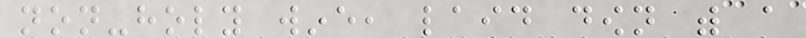non-holy wine, laid down with a
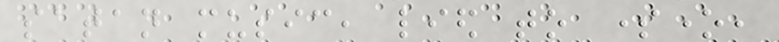satan music, lied to someone,
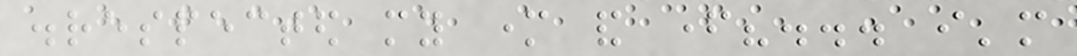disrespected my mother and father?... i'm
